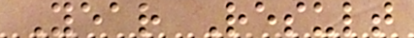Year Result
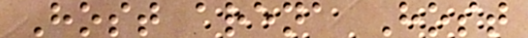Host arena Host
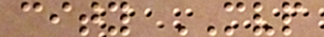city MVP
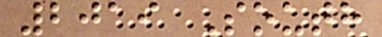2019 South
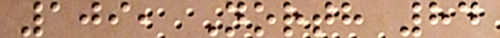109, North 84
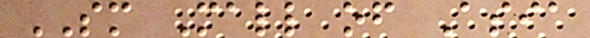SM Mall of Asia
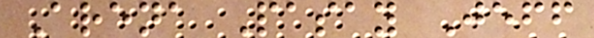Arena Pasay Jeff
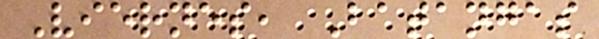Viernes, Batangas
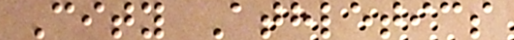City Athletics
